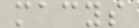macys
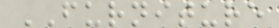FURNITURE
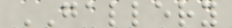GALLERY
